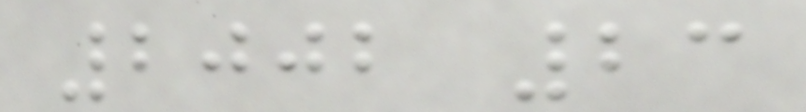2002 23
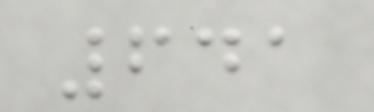641
